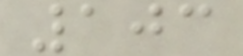103
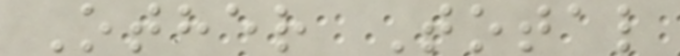Other Total
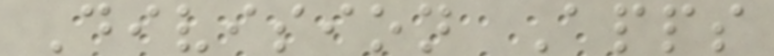Division Apps
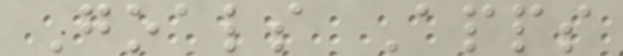Goals Apps
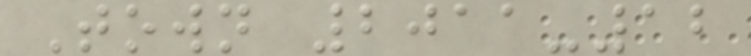Town 2011-12
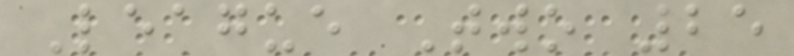League Two 25
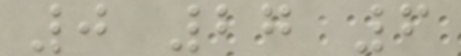0 27 6
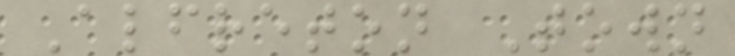Alfreton Town
